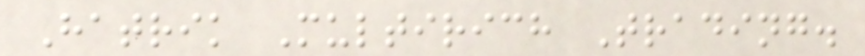Hatrik Multirich Trading.
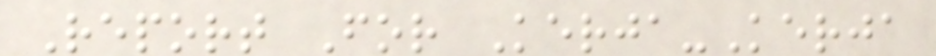Report For Kerja-Kerja
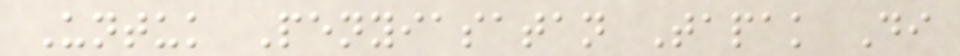Untuk Penyiasatan Tapak Di
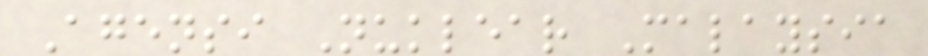Agensi Nuklear Malaysia
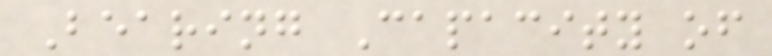Bearing Capacity of
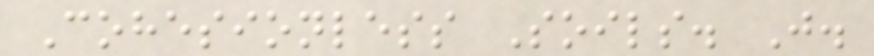Cohesionless Soils. J.
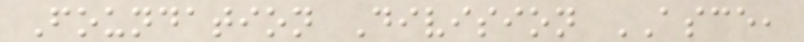Foundation Division ASCE,
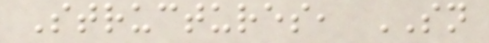Structures, SN
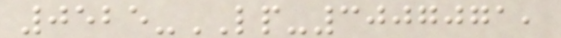0525-LP-3007071,
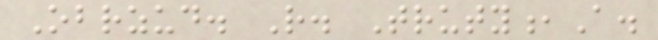Obrzud. R. Truty,A.
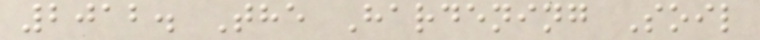2012. The Hardening Soil
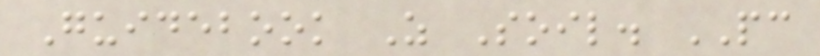Guidebook Z Soil. PC
